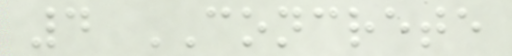4 CONCRETE
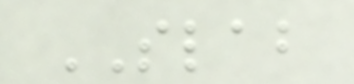SLAB
